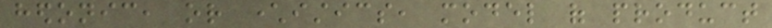hedonic, or characteristics, model of product
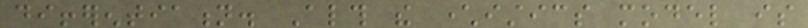differentiation. Although the characteristics model is
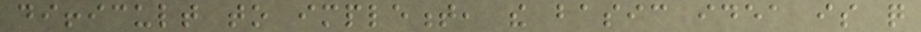difficult to implement, the basic idea is quite
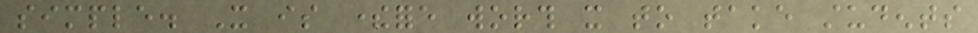simple. It is therefore worth it to take students
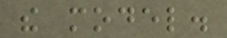the model.
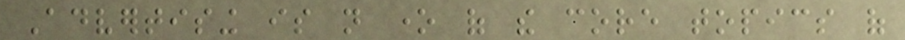Advertising is not one of the core topics of
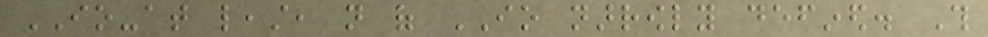IO-at least, not of IO narrowly defined. This
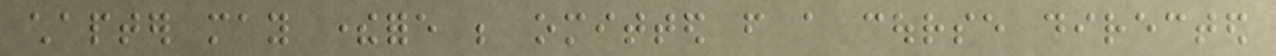chapter may therefore be omitted from a course directed
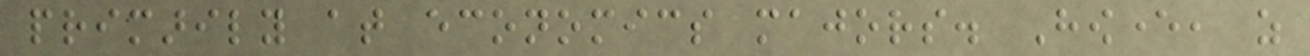primarily at economics majors. However, as
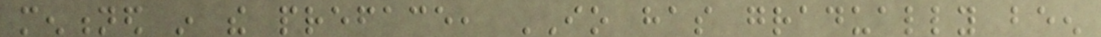mentioned in the preface, IO has gradually been
